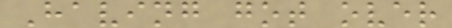Having got over
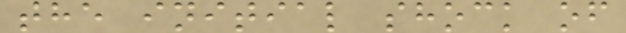the initial shock of
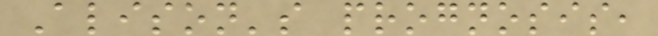Alison's prognosis,
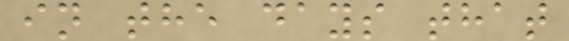in the days that
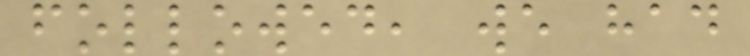followed, we had
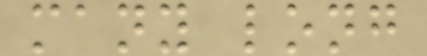many long
